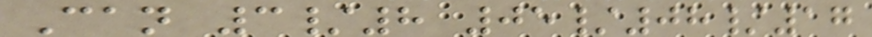Can 3/8 05/08/17
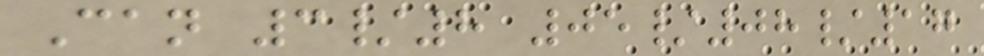Can 3/8 05/08/17
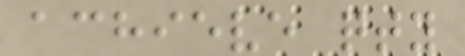achieve qty
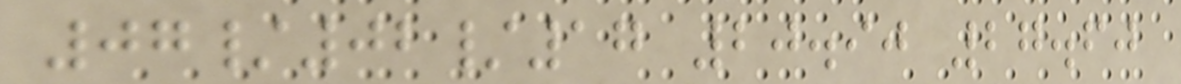07/02/17 20.90 27.60
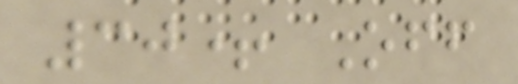30+ Off
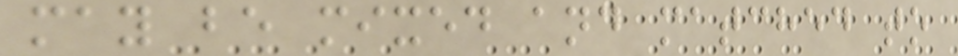may be mixed and matched to
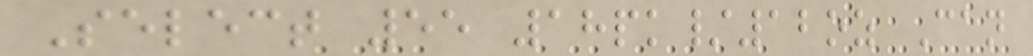Select 55 18pk/12oz Can
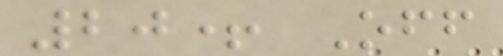20+ Off
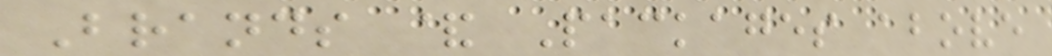Brands & Packages above
